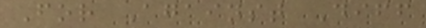For Against Diff
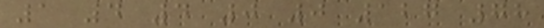1 4 4 0 0 127 78
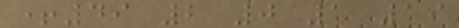+49 2 0 1 19
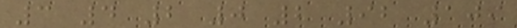3 4 2 0 2 92 109
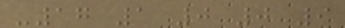-17 1 0 0 9
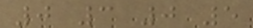0 3 0 5
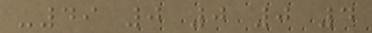-49 0 0 0 4
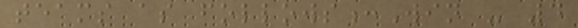teams as follows:Win - 4
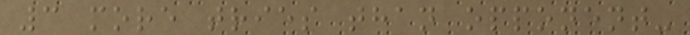3 more tries than opponent-
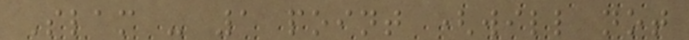Slam - 1 point (will not
